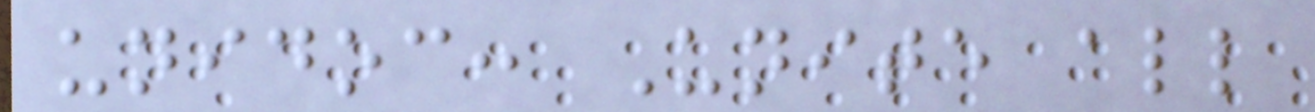unidoc: Unite all
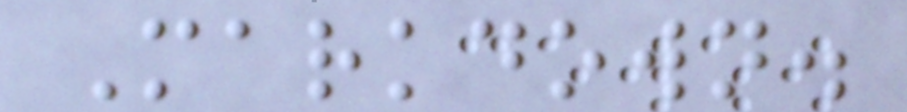Markdown.
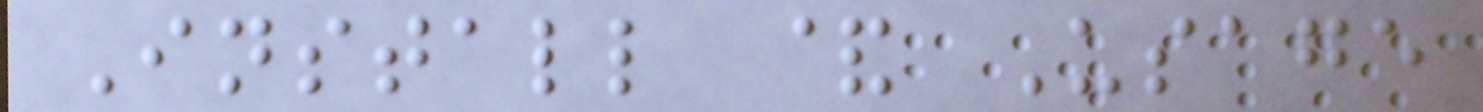Install & Usage
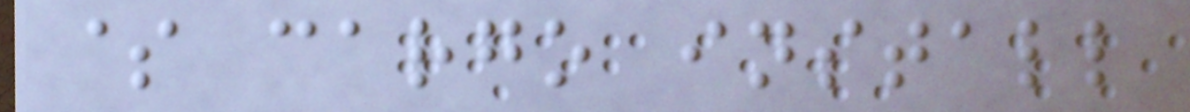$ cargo install
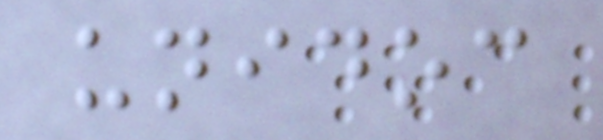unidoc
